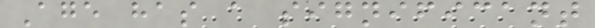Age has a significant
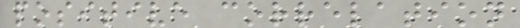positive correlation
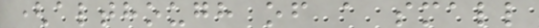(although of a small
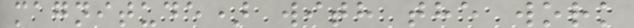magnitude) with the work
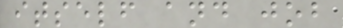itself and job
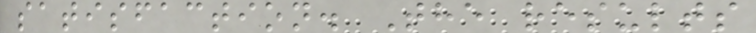satisfaction. The results
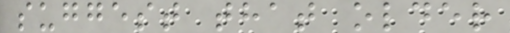suggest that older
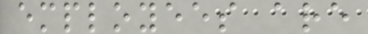employees are
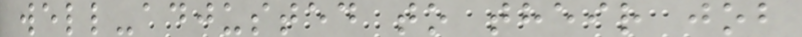well-adjusted to their job
